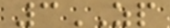3ZP
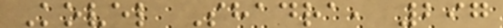Kovel Shadra, 297
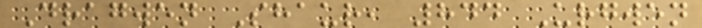Dragwen Shaur, 844 Urgwen
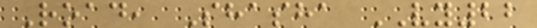Road, Shasha VY22
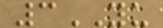3YU
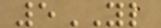5YL
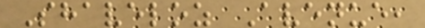Shaveloz Avenue,
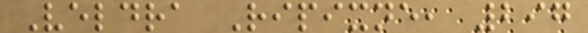Veldra Ripixne, 297
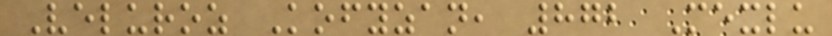Veluroz Kofyzan, 872 Mexlu
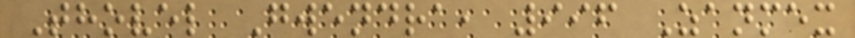Thovel Gwendra, 996 Zanmex
